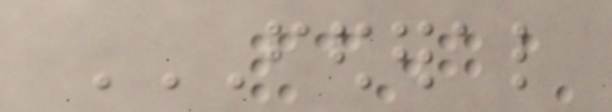FEDERAL
